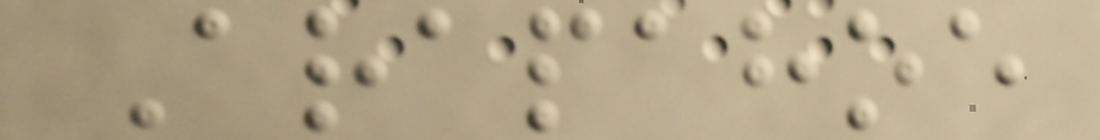Arapahoe
